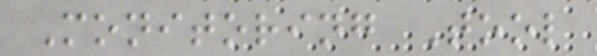Monitoring Tool
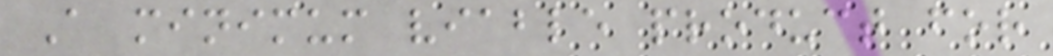A minimum viable product for
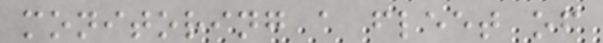monitoring a fleet of
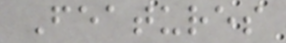Features
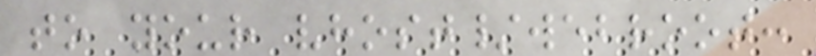to your vhost/webroot:
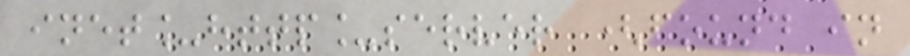inet_http_server (found in
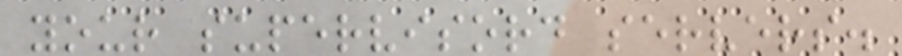your supervisord servers.
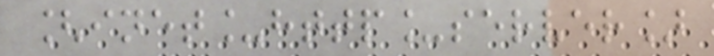[inet_http_server]
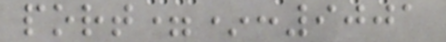port=*:9001
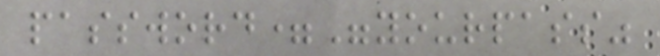password="yourpass"
